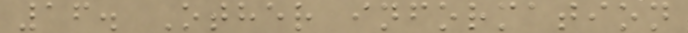16. Other information
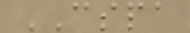CSPA
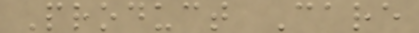Product Care
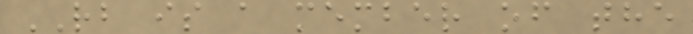RB is a member of the
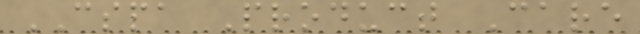CSPA Product Care
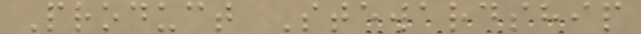Product Stewardship
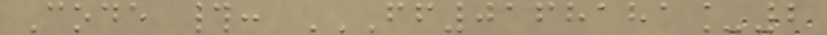Code #: FF0168181_2
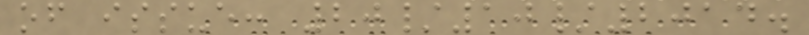of issue: 20/10/2014.
